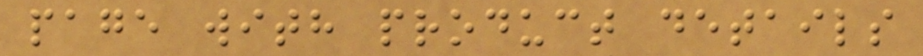page with product details
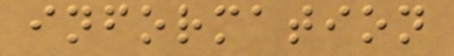information
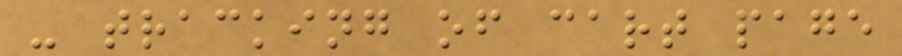- tracking of cart page
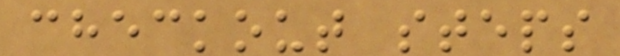checkout steps
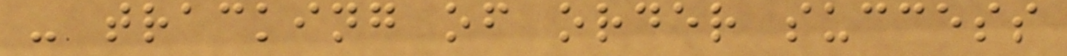- tracking of order success
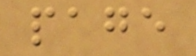page
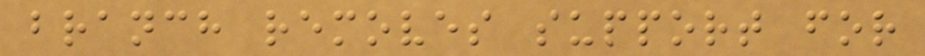branch removes support for
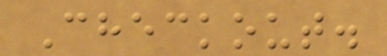Checkout.
